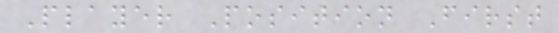Player Position First
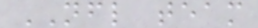NFL team
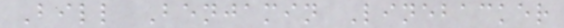Bill Benjamin Linebacker
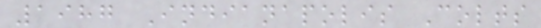1987 Indianapolis Colts
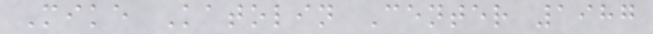Mike Katolin Center 1987
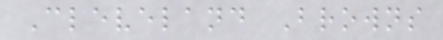Cleveland Browns
